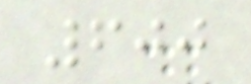600
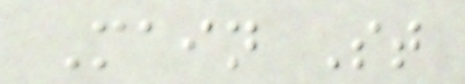Main St
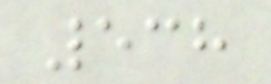538
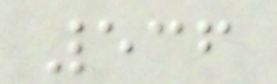536
